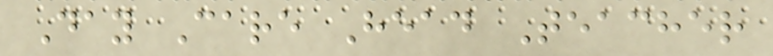Day Care Head Teacher
